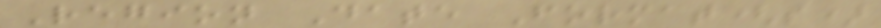Region Date Format(s)
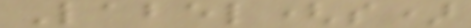Label(s)
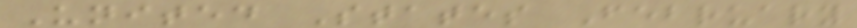United States February
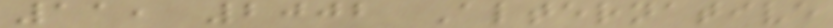11, 2002 Alternative
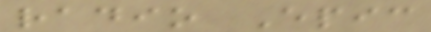radio Epic
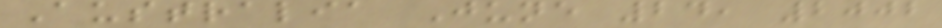Australia June 24, 2002
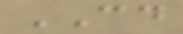CD
